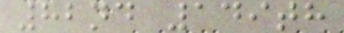82nd 149th
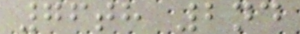76th 2nd
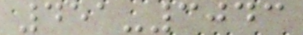451-3043
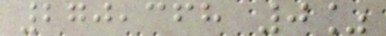270,368 0%
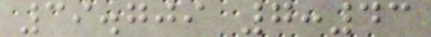39.709 7:43
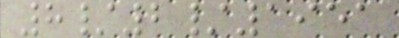8/2/1951
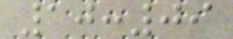10:09
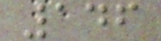146
